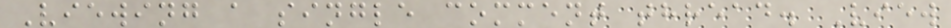Viewing a single comment thread. View
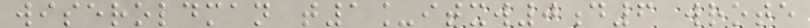wiseroldman t1_itxw0d6 wrote
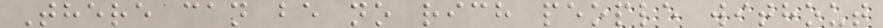There can be no rich people without
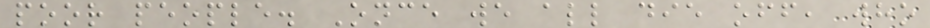poor people. Once we all die off, who
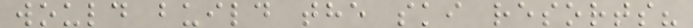would build the ski resorts?
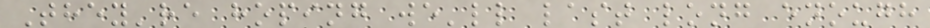They're hoping we'll last long enough
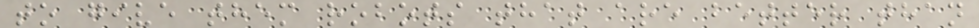to give them robots that are better than
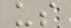us
